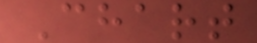Chart
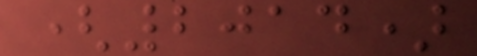(2014)
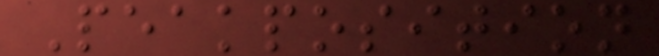Peakposition
